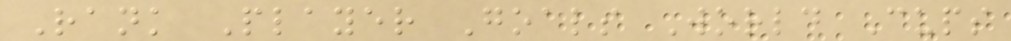Rank Player Goals World Cups
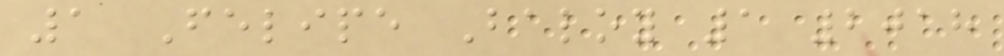1 Felipe Baloy 1 2018
